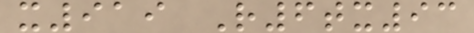x919 R6tx93
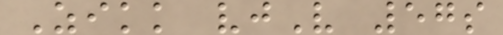Zikk vjV 57s
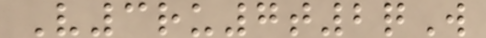V3ru7t2qW
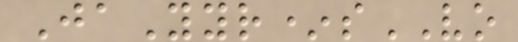JaYyr*sVO
